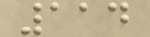114
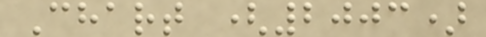Chart (2003)
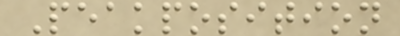Peakposition
